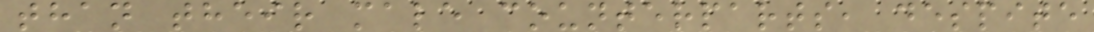than their male counterparts, despite
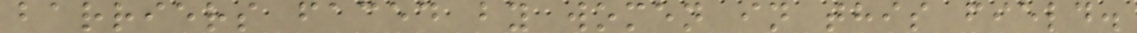barriers faced by women in this field.
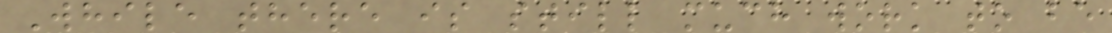While there is still much work to be
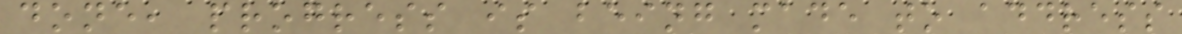done, progress is being made to address
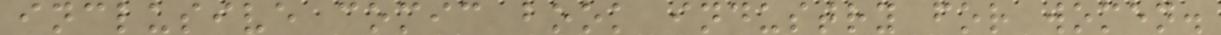inclusive comic book industry for women.
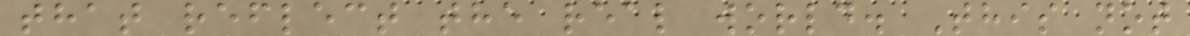that reflect the real world. This not
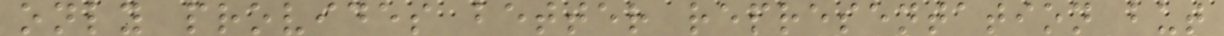only provides better representation but
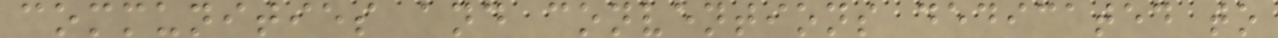communities and conventions dedicated to
